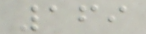169
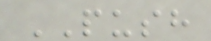PUSH
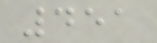451
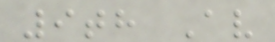9th Av
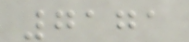7171
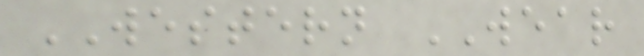WESTERN WEAR
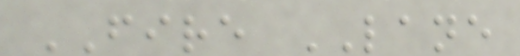FIRE LANE
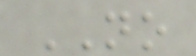NO
